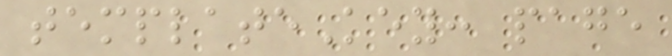templateKey: page
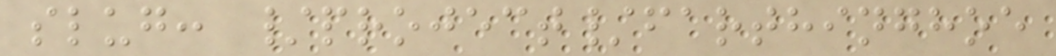slug: /project/farthinghoe
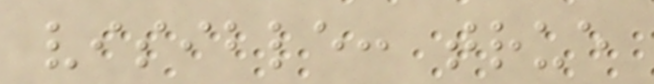visible: true
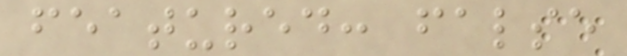featured: false
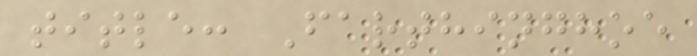title: Farthinghoe
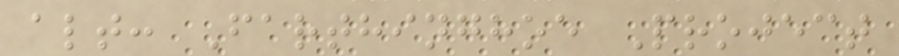alt: Farthinghoe Project
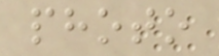photo
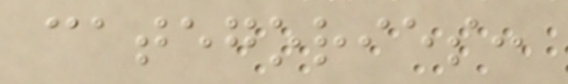categories:
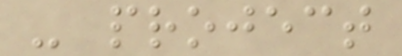- project
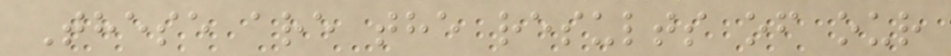These are the results of our
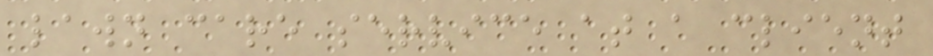lawn care service at a client
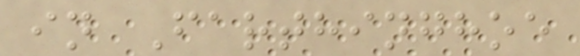in Farthinghoe
